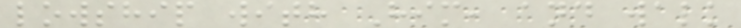lowship with Him, and walk
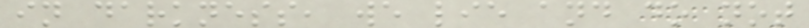in darkness, we lie and do not
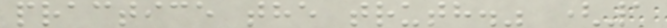practice the truth." (1
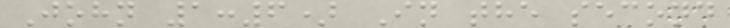John 1:6) In the second
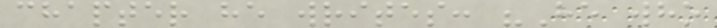chapter he writes: "He who
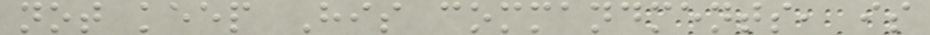not keep His commandments, is
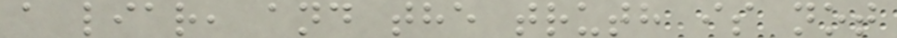a liar, and the truth is not
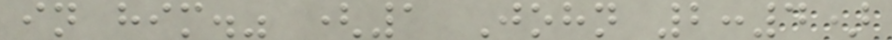in him." (1 John 2:4)
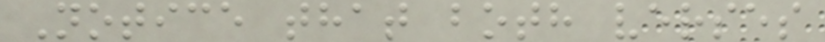Notice that both verses
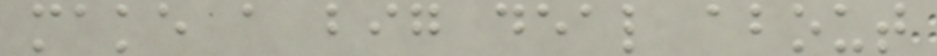make a big deal about
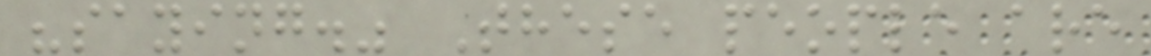"saying." These people are
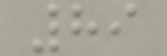89
